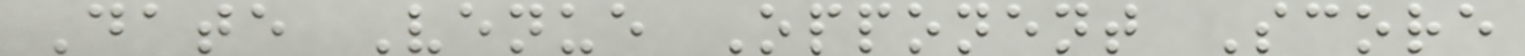Date Venue Opponent Score
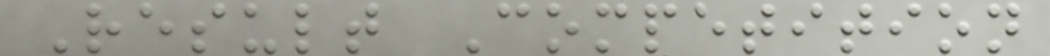Result Competition
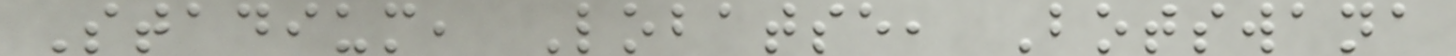Stadium, Lobatse, Botswana
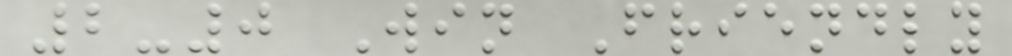2-0 Win Friendly
